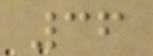36
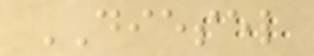DIESEL
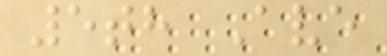5th Ave
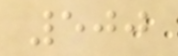500
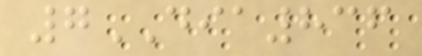7DIA836
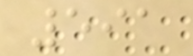591
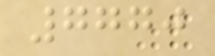7770
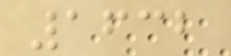1632
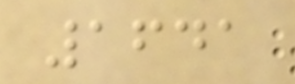1641
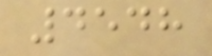4548
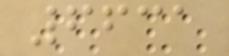6631
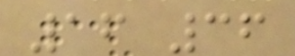16 36
